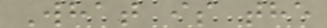What is the
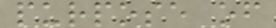purpose of
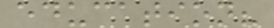education?
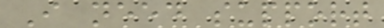I need support
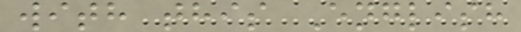with this English
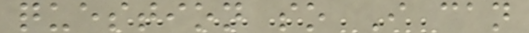question so I can
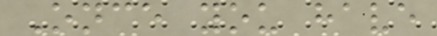Once you have
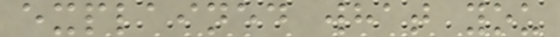explained what you
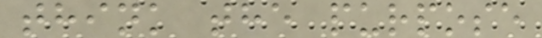think the purpose
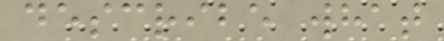describe what
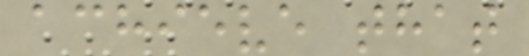achieve that
